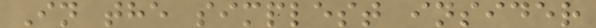In the simplest insider
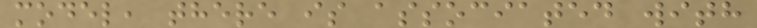model, there is associated with
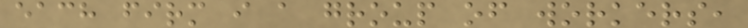each firm i a group of workers,
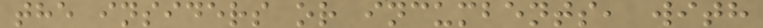the insiders or incumbents, with
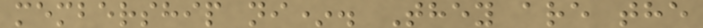membership ni*. They are the
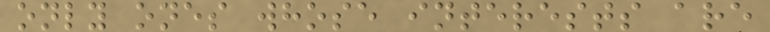only ones whose interests are
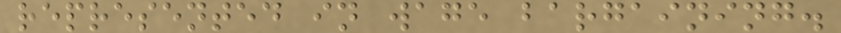represented in wage bargaining.
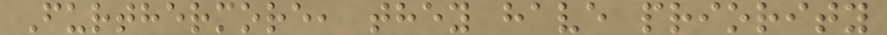Furthermore, they have priority
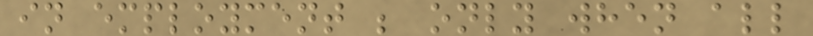in employment ; only when all
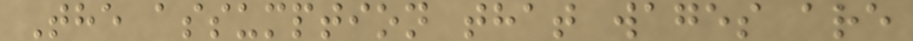The assumption that wages are
